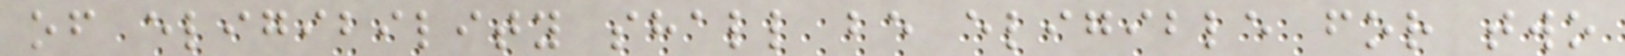of eligibility shall be eligible for two
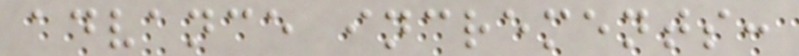advance increments:
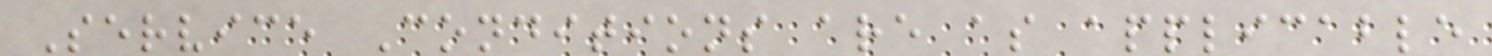Service Conditions are as applicable
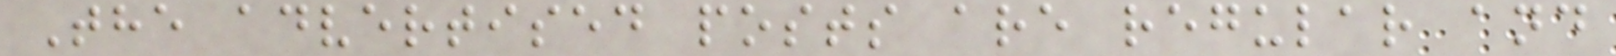The advertised posts are regular and
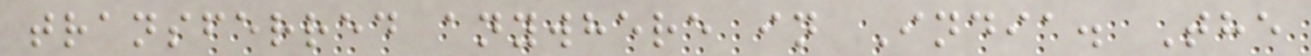transferred anywhere in India. The
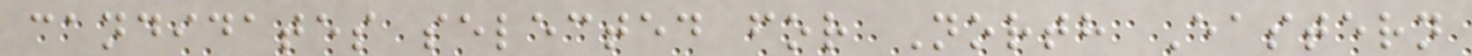candidates selected for North Eastern
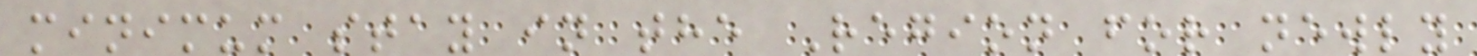minimum stay in the Region for newly
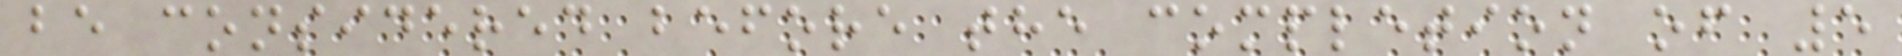be considered before the completion of 5
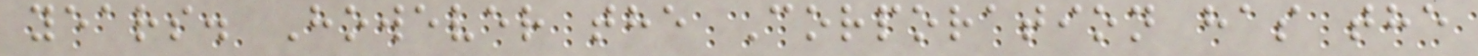years. However the Corporation has the
